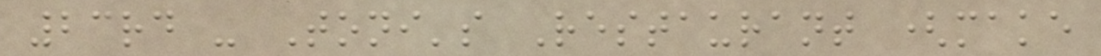23rd - Toni's Restaurant (make
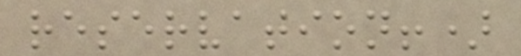reservation!)
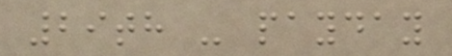29th - payday
